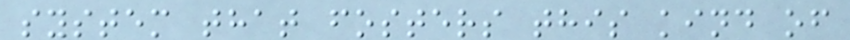system that fosters this kind of
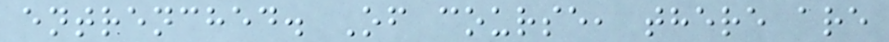entrenched. Of course, there are
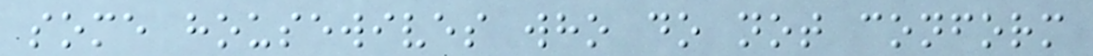some housewives who do not conform
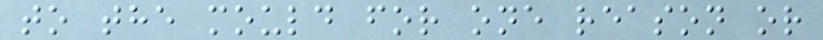to the mould for one reason or
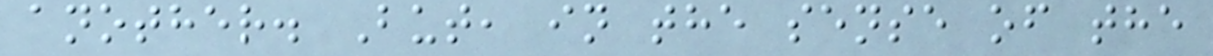another. But, in the sense of the
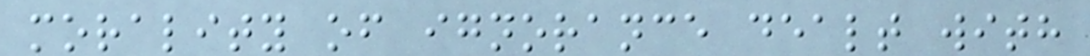morality of ignorance dealt with
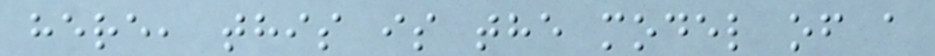here, this is the model of a
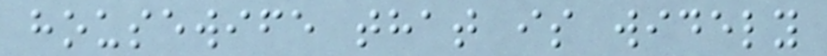housewife that is widely
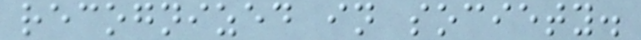recognized in society.
